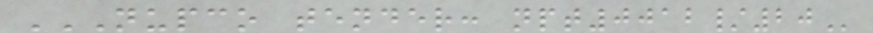NUPCO TENDER: NPT0012/20
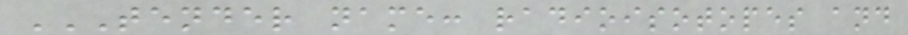TENDER NAME: RADIOISOTOPES AND
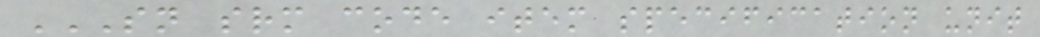SN SRM CODE ITEM SPECIFICATION UNIT
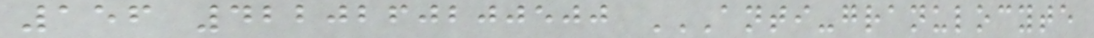156 4220260200500 ANTI-GRANULOCYTE
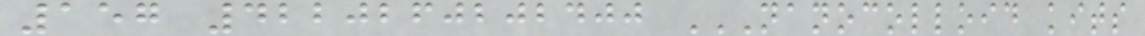157 4220260202400 NANOCOLLOID KITS
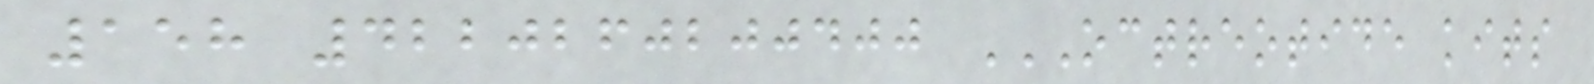158 4220260200400 OCTREOTIDE KITS
